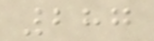287
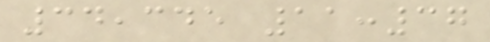34,345 11:37
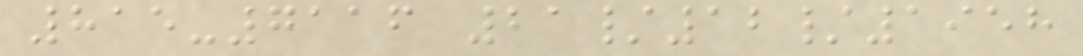815-7116 21/12/1958
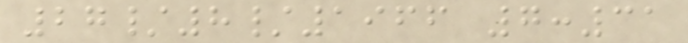27/8/1966 7:31
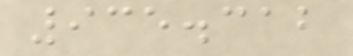935.312
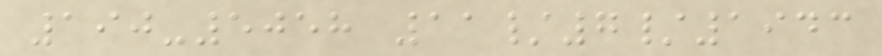190-5058 11/7/1943
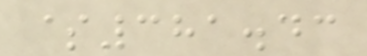$381.43
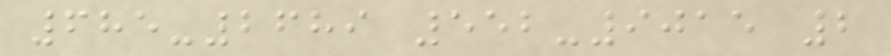685-2689 552-9015 2
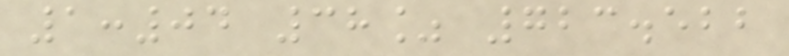1:04 38% 723.522
